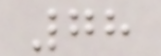78
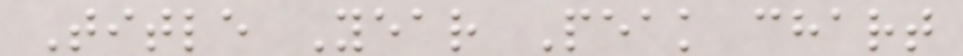Title Year Peak chart
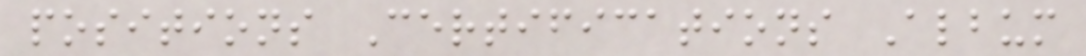positions Certifications Album
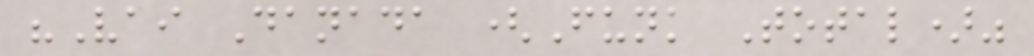"Vai Danada (Funk Total)"
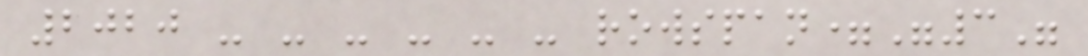2020 - - - - - - rowspan="3"
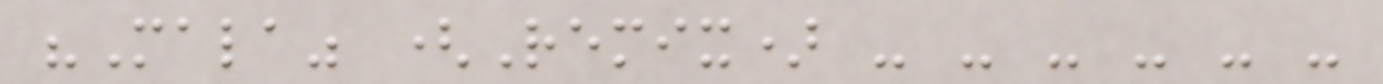"Mala" (Remix) - - - - - -
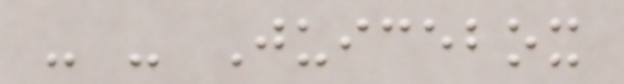- - Juicebox
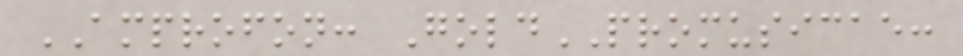AMPROFON: GoldPROMUSICAE:
